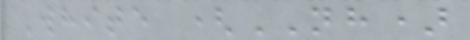White (NH)
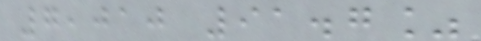7,010 91.7%
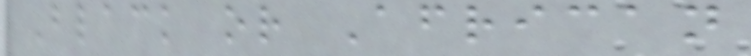Black or African
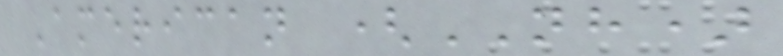American (NH)
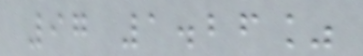97 1.26%
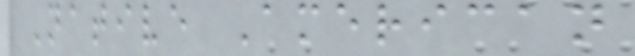Native American
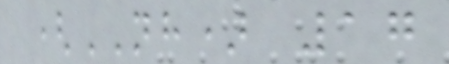(NH) 17
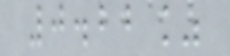0.22%
